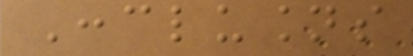Conclusions
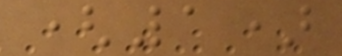(1)
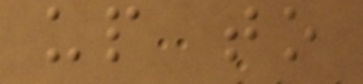up to
